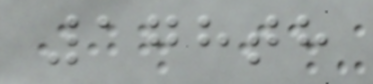178th
